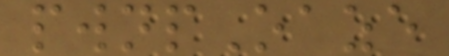pwnpOaze
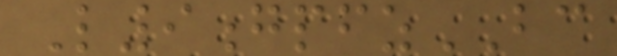L9gpfzBC
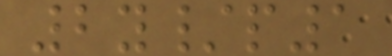2y/p1
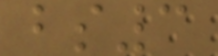bs3
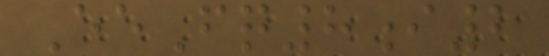EeFq8i2
